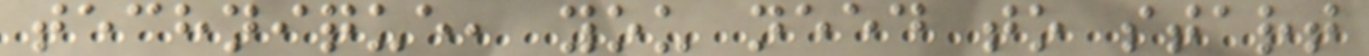technique, you need to start
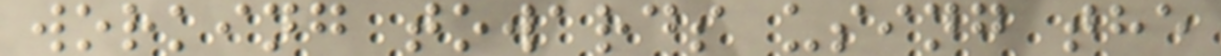working towards using the
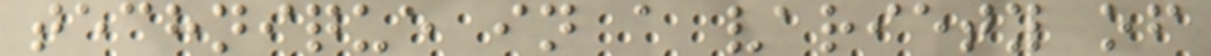technique in a variety of
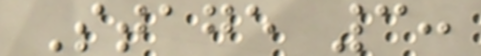Stage 3:
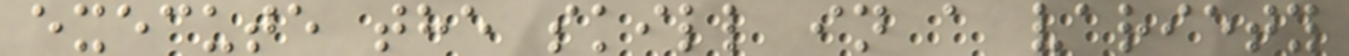execute the skill in a variety
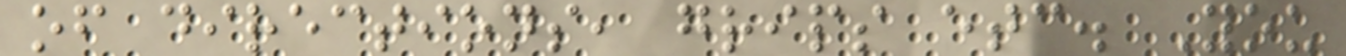of directions, grips etc. You
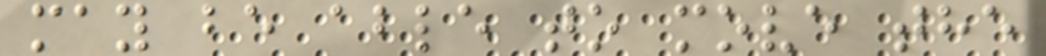may be able to move the
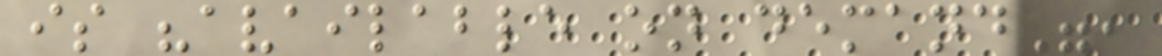is "available on demand",
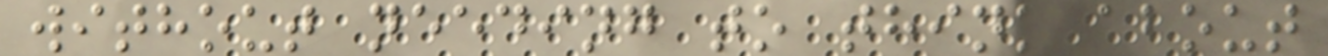without needing to think about
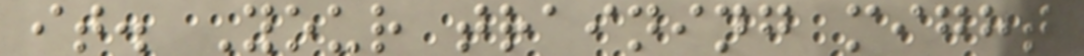it. Your training might
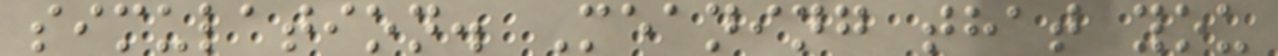simulation. Meaning that you
